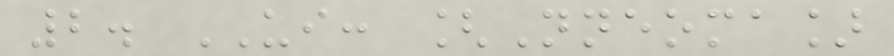2. UI: [Nneoma]
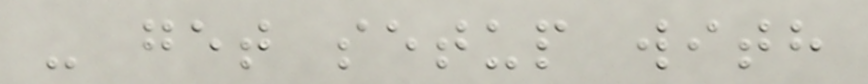- get setup with
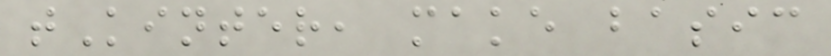tKinter, make basic
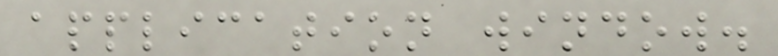application window.
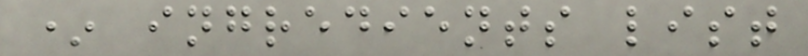* ingredients list
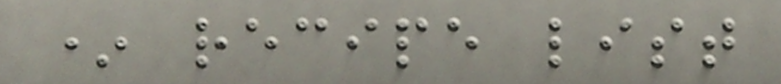* recipe list
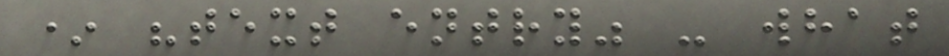* "text entry" - what
